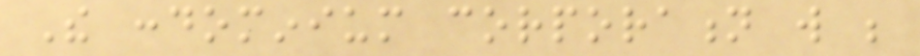The condominium corporation will be
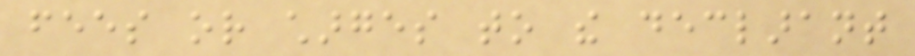fees or charges to the declarant
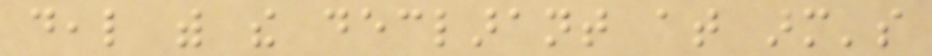deal with the declarant at arm's
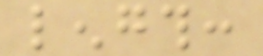length:
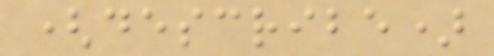(describe)
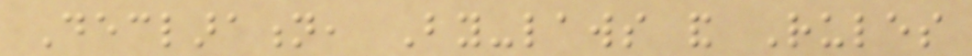Declaration, By-laws and Rules
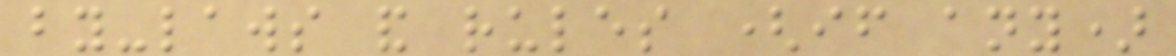by-laws and rules (if any)
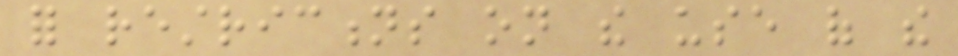for restrictions on the use of the
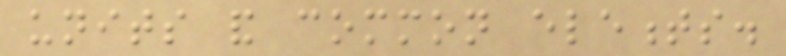units and common elements.
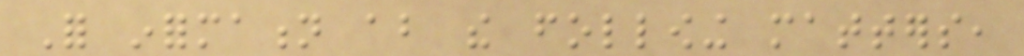For information about the following matters,
